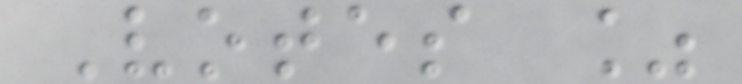Votes %
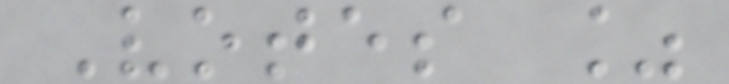Votes %
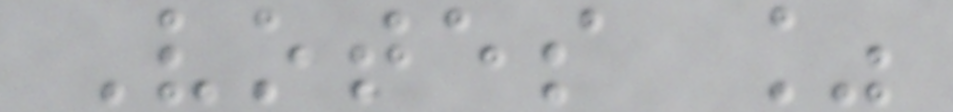Votes %
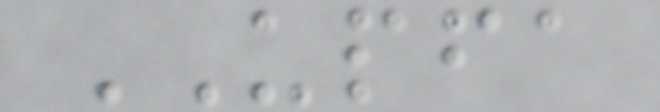UPFA
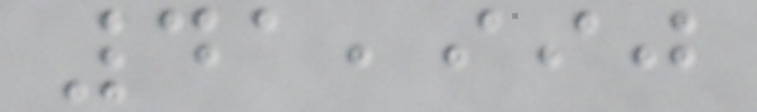41,990
